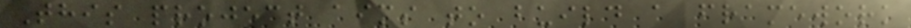This project aims to build a framework
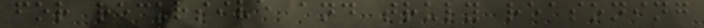for recursive and truly reasoning
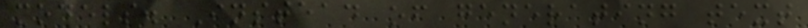models. Instead of generating text
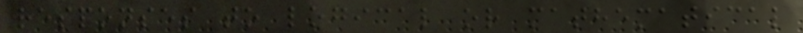responses to logical or mathematical
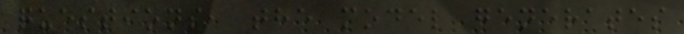questions, the model generates
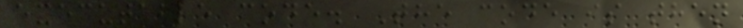executable code. The code is then
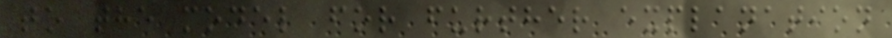to the model for further explanation
